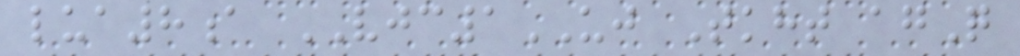lua8a VJC1UJ Tkht agQ
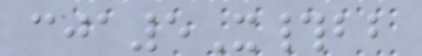cja5X#bb
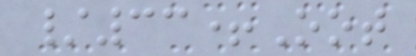/33+Oot
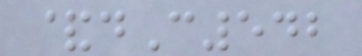&dC542
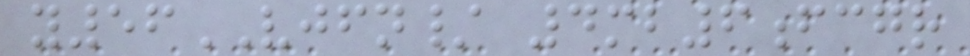y56VJFN/ 4mb6fcgr
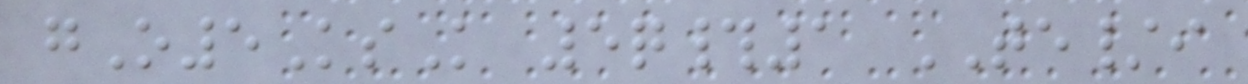gO5KsK 5q#1 TE/i
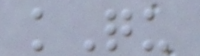kQu
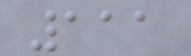111
